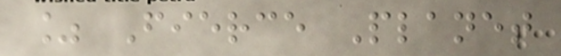% Fierce Planet
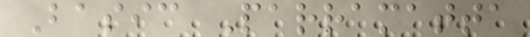Basic Parramatta
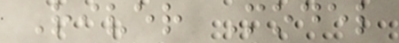River Model
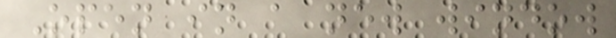Open in a new window
